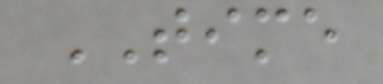TIME
